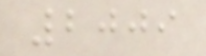2009
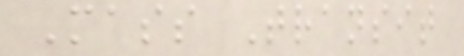Mass Transit
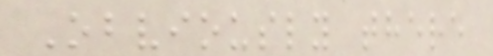Obviously there
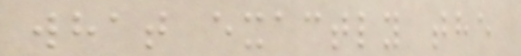what exactly the
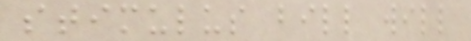stimulus bill will
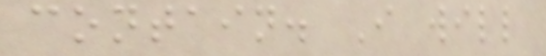contain. I will
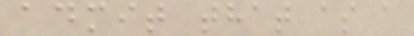admit that as a
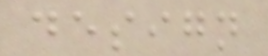design
